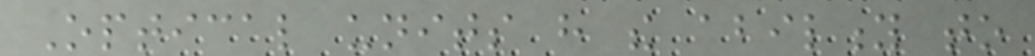Optical units have the ability to
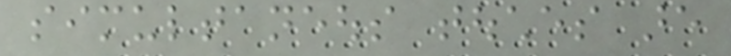simultaneous touches are
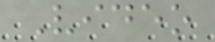Video
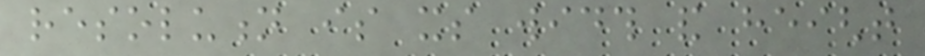resolution is its width and height
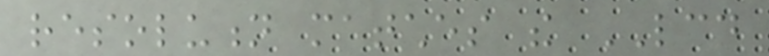resolution matches the LCD
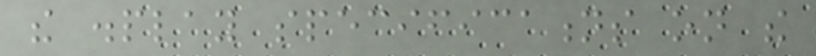the display specifications on the
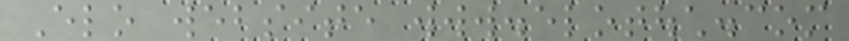Elo website www.elotouch.com
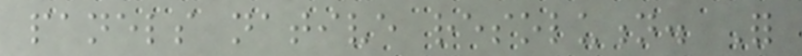panels native resolution. For
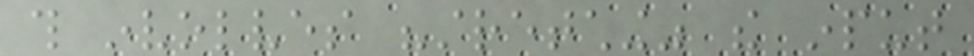this involves "stretching" the input
